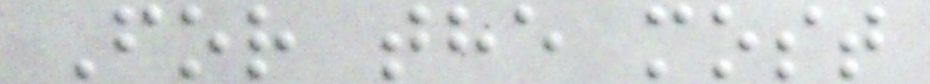For the most
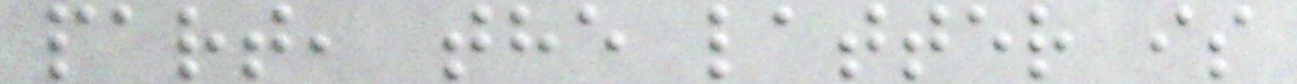part, the latter is
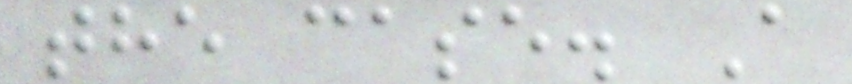the case. A
